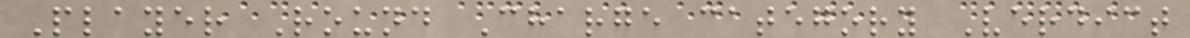Player Round Charge category Verdict
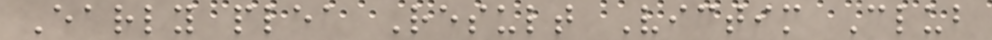Early plea Result Victim Club
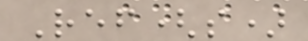Ref(s)
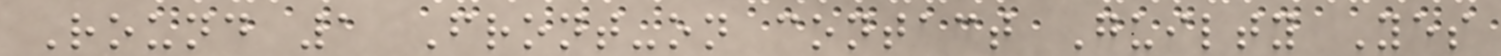Round 1 Front-on contact Guilty Yes
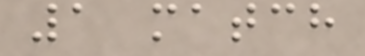1 match
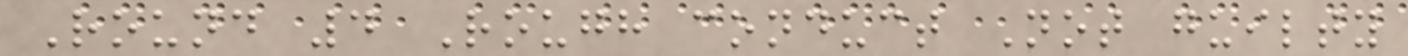Round 4 Rough conduct Not guilty
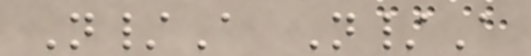N/A N/A
